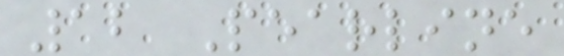12 Pearline
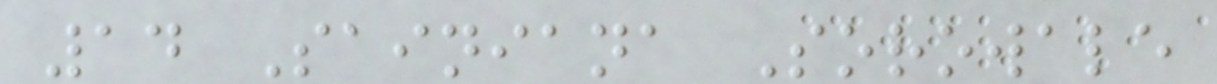14 Sainiana Sorowale
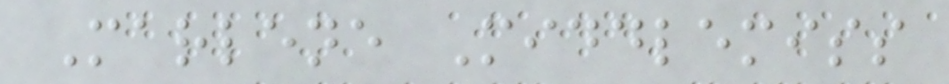Marlene Middlemiss
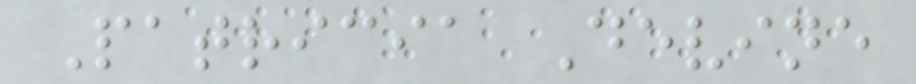Patricia Devine
